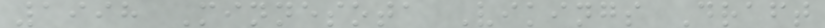1998 Minnesota Vikings Draft
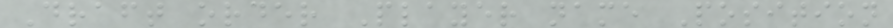Draft order Player name Position
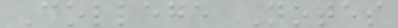College Notes
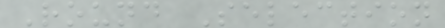Round Selection
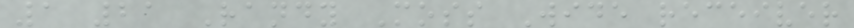1 21 Randy Moss Wide receiver
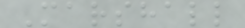Marshall
